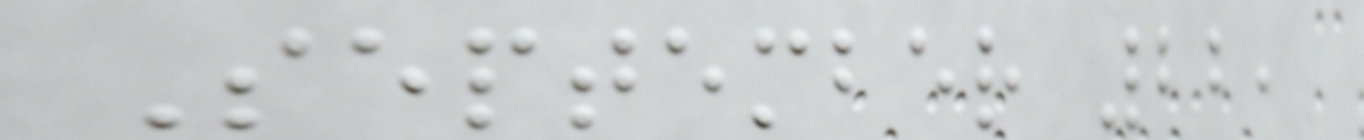September 22,
